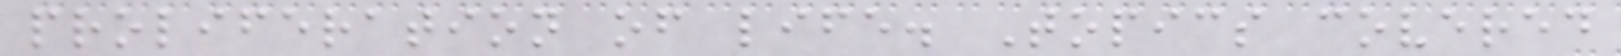proliferation of life. Topics covered
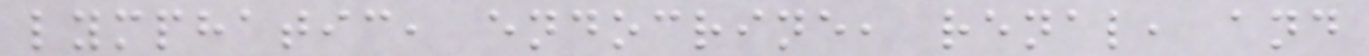lymphatic, endocrine, renal, and
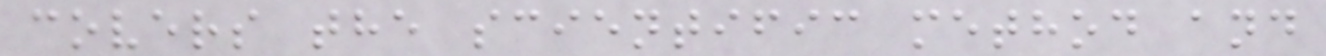covers the scientific method and
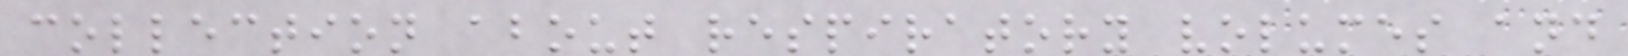collection about respiratory volumes and
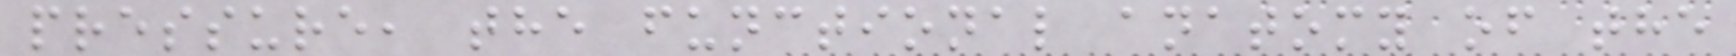pressure, the functional anatomy of the
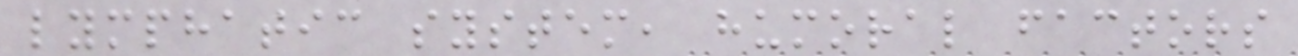lymphatic system, humoral factors
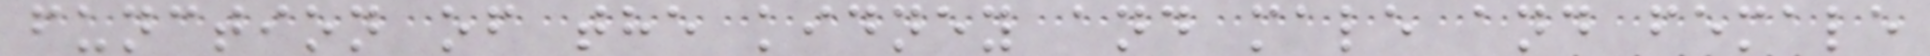function of the kidney and male and female
